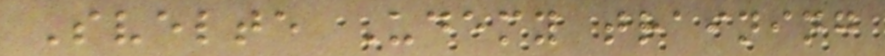Svelte Udemy training
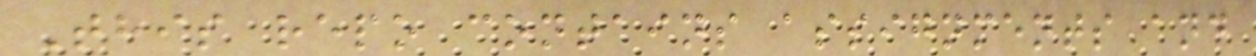This repo contains assignments and
